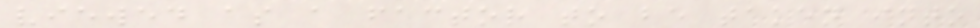viewed as a factor to be taken into
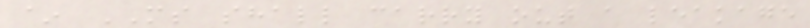~ MS shall carry out a leakage
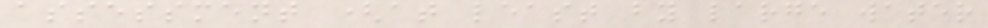assessment (at least by large water
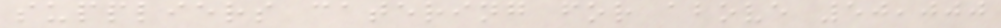suppliers catering for above 50,000
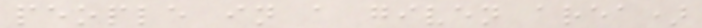people in a given area)
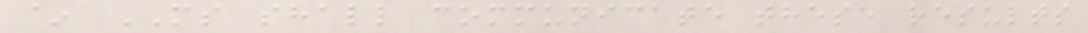~ MS shall communicate these results
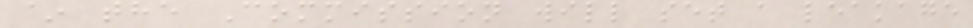~ the Commission will set a leakage
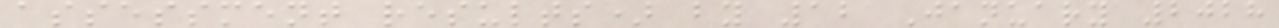assessment results) by 12 January 2028
